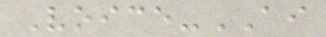Voice-AI
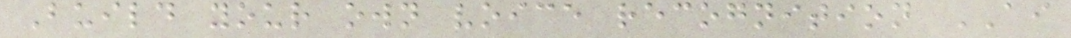Build your own voice recognition AI
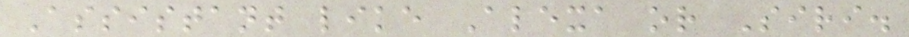Assistant like Alexa or Siri.
